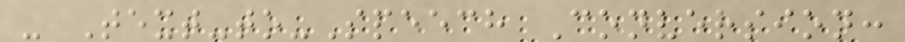- Text-to-Speech Conversion:
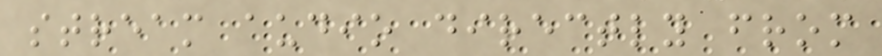stream audio directly from
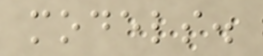models.
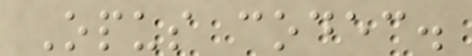Opus codec.
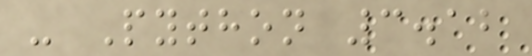- Python 3.12
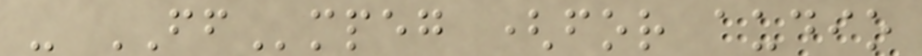- FFmpeg (for audio
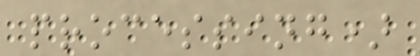processing)
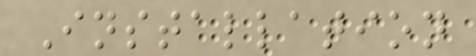Installation
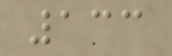133
